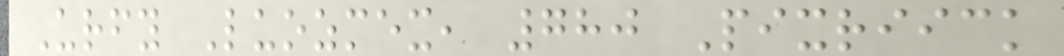Urfy Luozmex, 780 Pixriick
